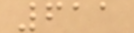611
